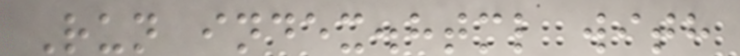Run index.html with
